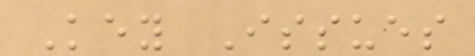Key Issues
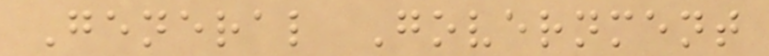General Government
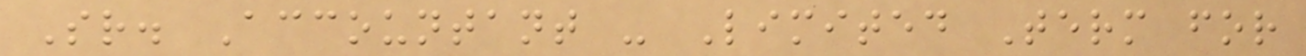Sr. Accountant - Limited Term for
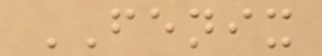FENIX
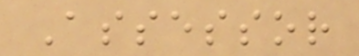Assessor
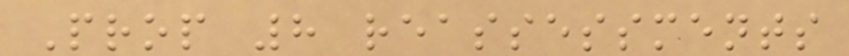Prop 8 reassessments
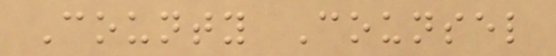County Counsel
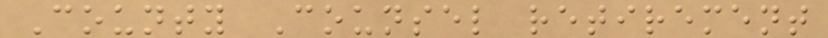County Counsel retirement
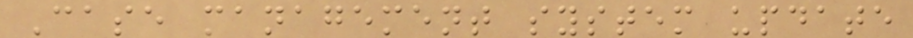Case management system update
